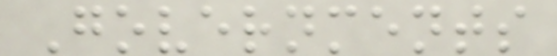Governments
